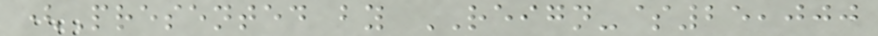(Presented by REIGN-$25,000
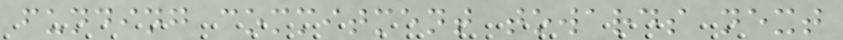funding commitment towards next
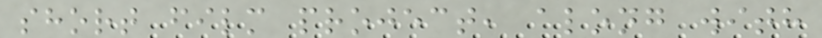short film project, along with
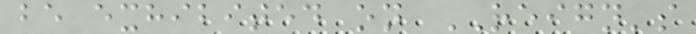be exhibited on REIGN's
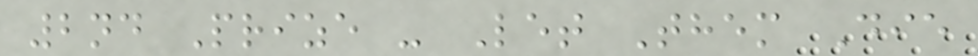2nd Prize - Let Them Die
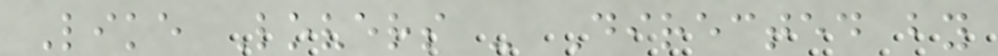Like Lovers - Directed by
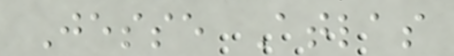Jesse Atlas
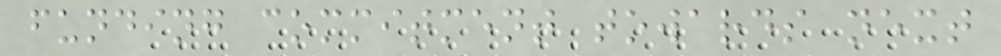funding commitment towards next
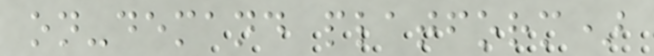on-demand platform)
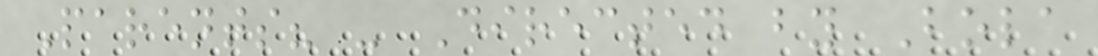Parents? - Directed by Bola
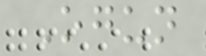Ogun
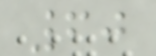60
